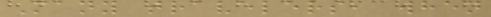Many travelers, when
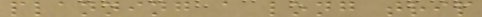planning a long trip
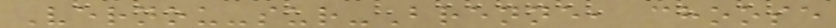Vernou-sur-Brenne, choose
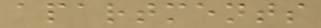apartments
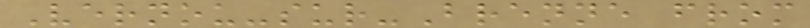Vernou-sur-Brenne from
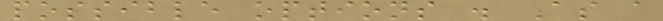possible options . As a
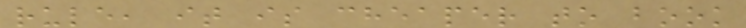rule, it is cheaper to book
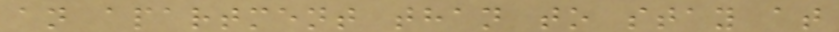an apartment than to stay at
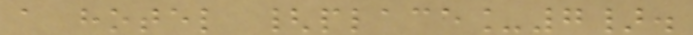a hotel {place_7}.
